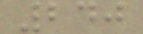240
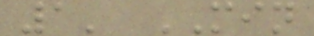1' MIN
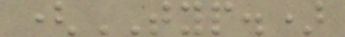(TYP.)
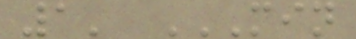1' MIN
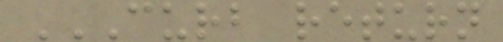CURB RETURN
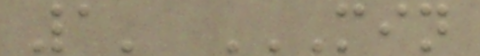1' MIN
